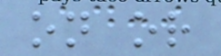on or
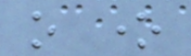o one
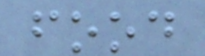food
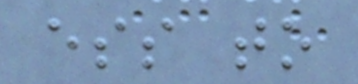ess to
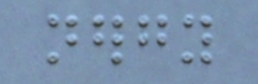nergy
